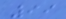99
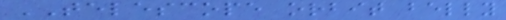TELESCOPE orbit belly
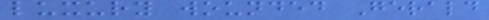luxury wounded Gerald
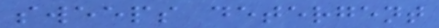sweeps detergent
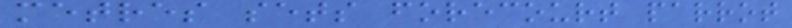metres sets forecourt parrot
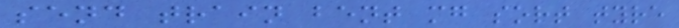send train bent mg sort tyre
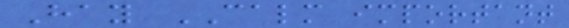Hay CALM important
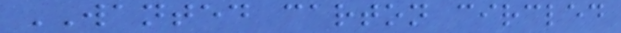WANTED carton circled
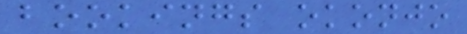bookings okonjo
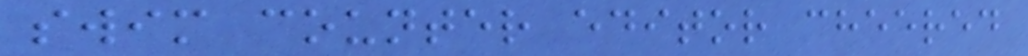swim counter editor cheered
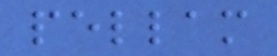pellam
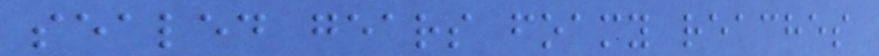sealed gears foamy reaches
